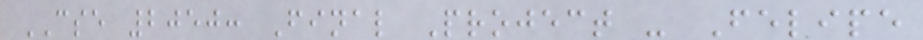CSE 2050: Final Project - Felipe
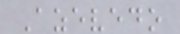Azevedo
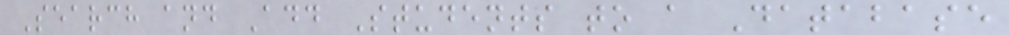Search and Add Students to a Database
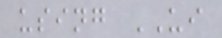using UI
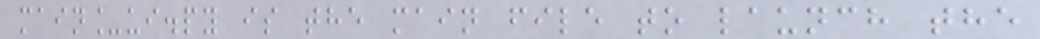main_ui.py is the main file to launch the
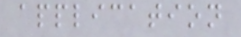application
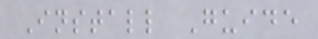Install Guide
